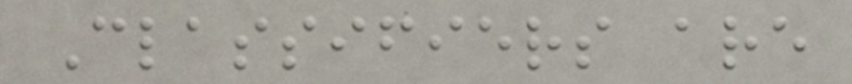Classifiers are
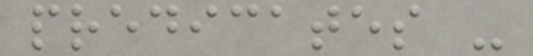predicates -
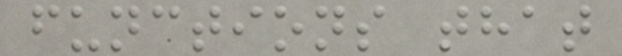functions that
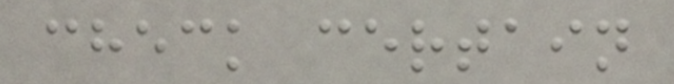check certain
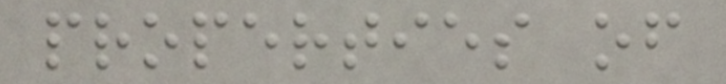properties of
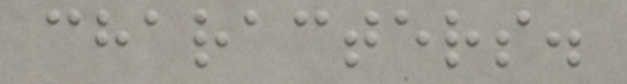characters.
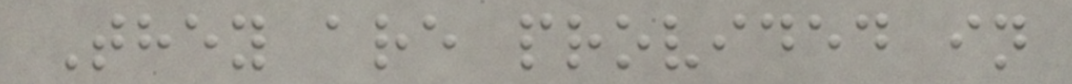They are provided in
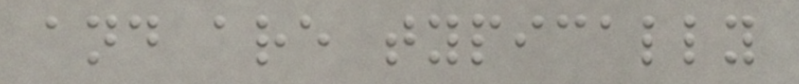and are typically
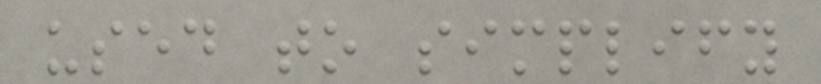used to simplify
